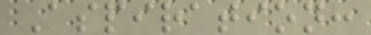Aspiration:
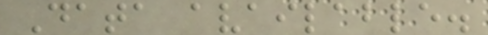Data available.
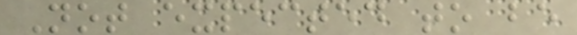Not expected to be
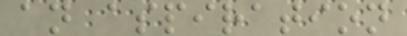an aspiration
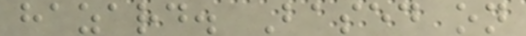hazard. Based on
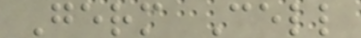Germ Cell
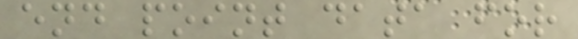end point data for
